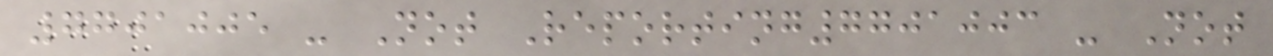7701005 - Not Reporting7701003 - Not
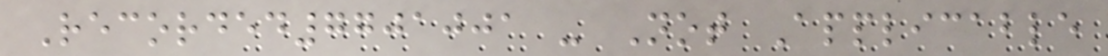Recorded7701001 - Not Applicable
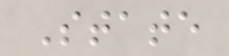State
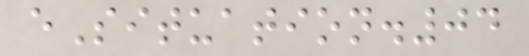eSituation.04
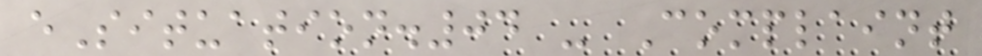eSituation.04 - Complaint
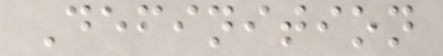Definition
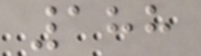188
